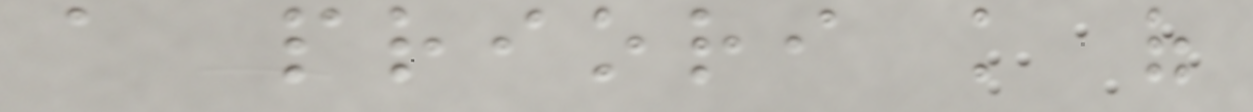a priori knowledge of
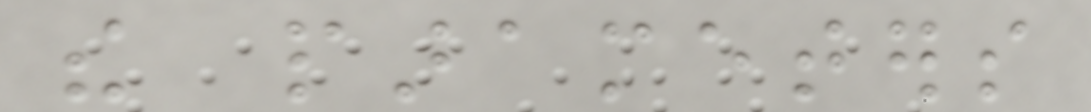the parameters
